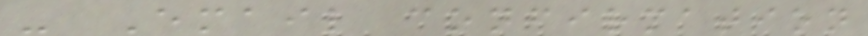- Email confirmation
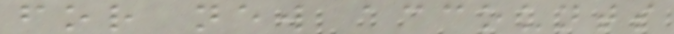for new accounts
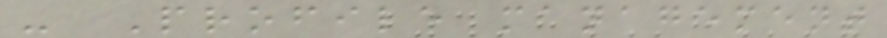- Profile management
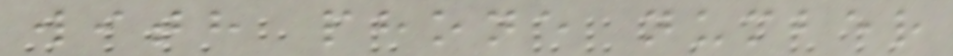with phone number
